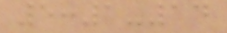5:1-14
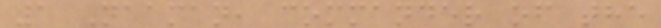1 Naaman, commander of the
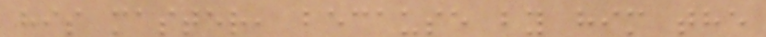his master, because by him the
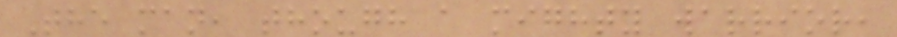The man, though a mighty warrior,
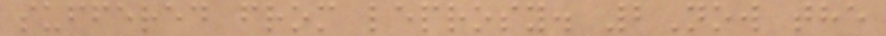suffered from leprosy. 2Now the
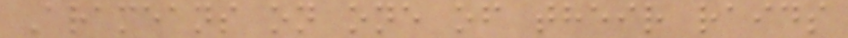Arameans on one of their raids
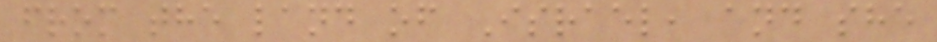from the land of Israel, and she
